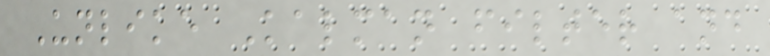Unlike Kalman filter and
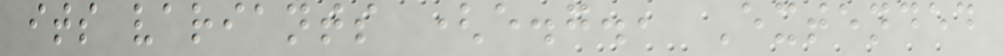its variants (e.g., Extended
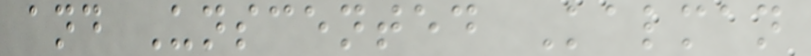and Unscented Kalman
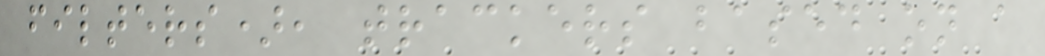filters), trackers based on a
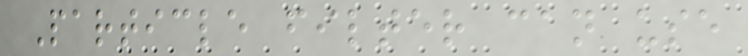Particle filter can use
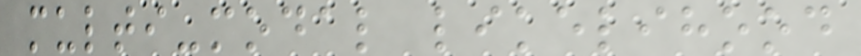multi-modal likelihood
